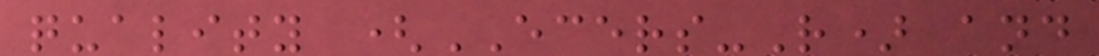quality (ECERS-R) and
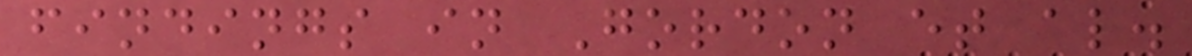findings in Gordon et al.
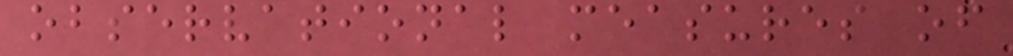observational measures of
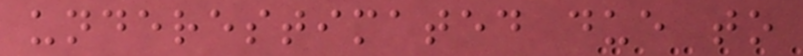underestimated due to
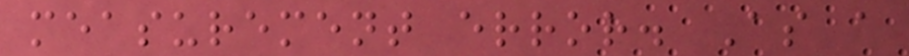measurement error. As a
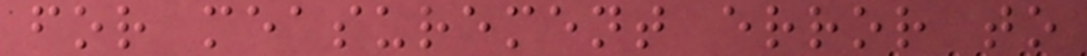for measurement error to
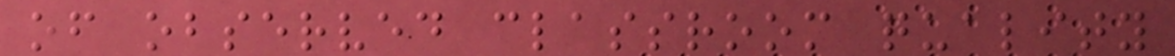of observed classroom quality
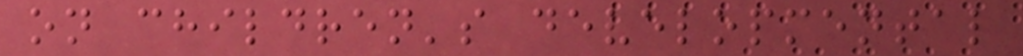on children's developmental
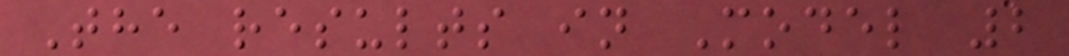The results in Model 2
